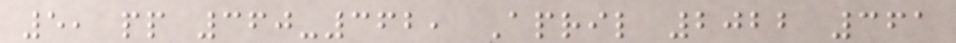5, pp 360-362, April 2022 361
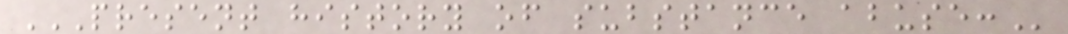PRESENT HISTORY OF SUBSTANCE ABUSE:
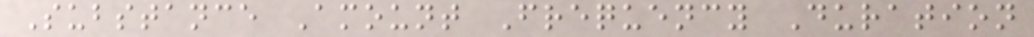Substance Amount Frequency Duration
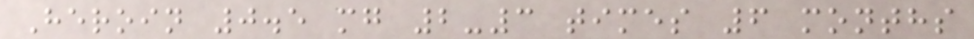Heroin 0.5 mg 2-3 times 6 months
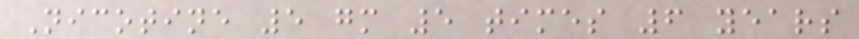Nicotine 5 gm 5 times 6 years
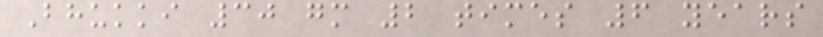Bhukki 30 gm 2 times 6 years
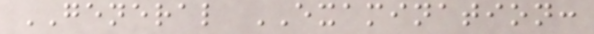GENERAL EXAMINATION:
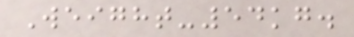Weight-54kg.
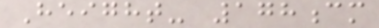Height- 178cm
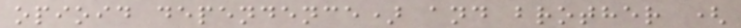opioid dependence) and brother (
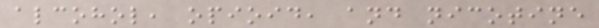alcohol, opioid, and nicotine
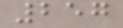257
